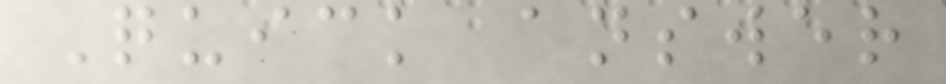Quick answer
